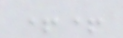++
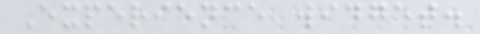Experience widget.
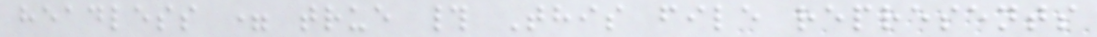headless = true # This file represents
